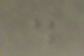.
